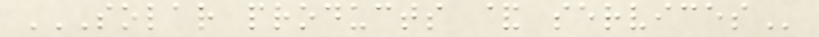SOLAR PRODUCTS & SERVICES
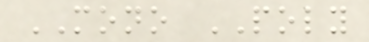MONO POLY
